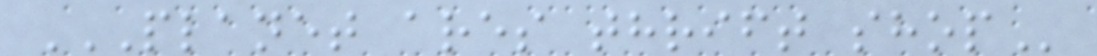PLANET ARES THRIFT SHOP
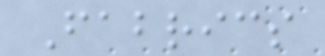Fabrics
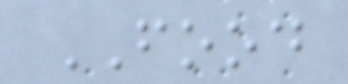FOOD
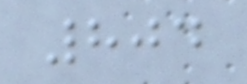804
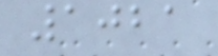1021
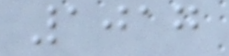1017
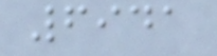6941
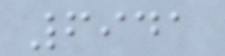6941
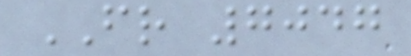FR 7047
